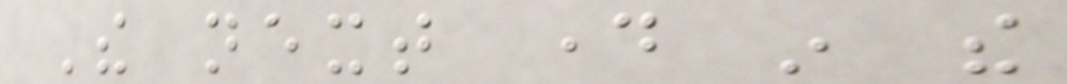The next day in the
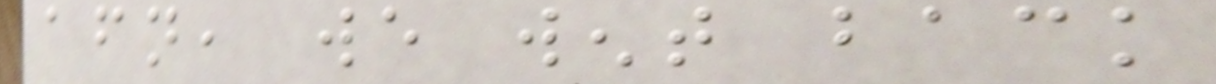afternoon, we went back
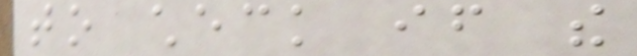to check if the
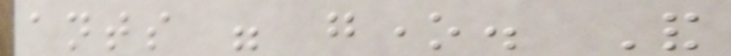ants were gone. And
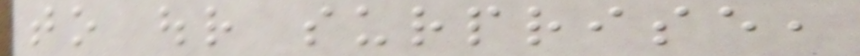to our surprise,
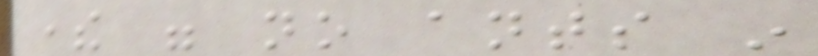there were no ants in
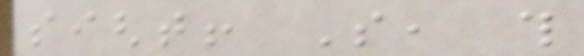sight! So, this
